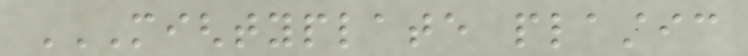MIGHTYPLATE PLASTIC
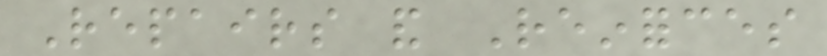Repairs and Reinforces
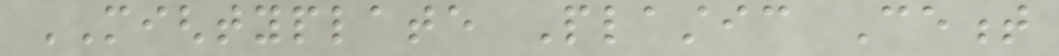MIGHTYPLATE Plastic Cement
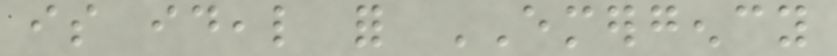is ideal for EMERGENCY
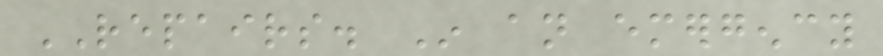REPAIRS. In an emergency
